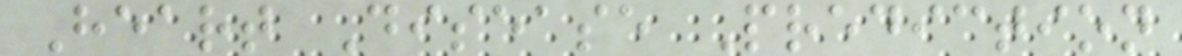Heart Disease Prediction
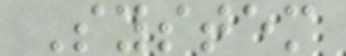System
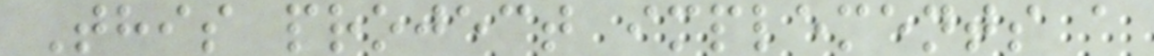This project implements a
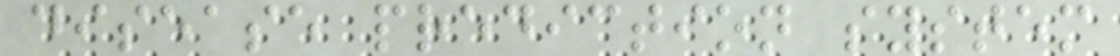disease prediction system
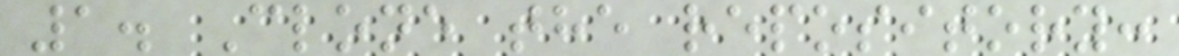1. Clone the repository:
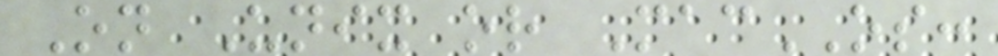On Unix or MacOS:
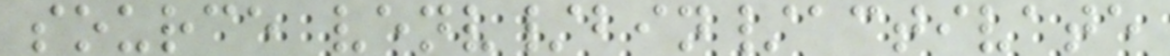source venv/bin/activate
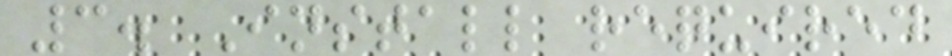3. Install required
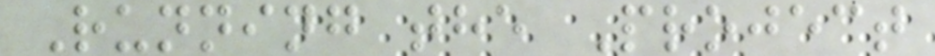Running the Project
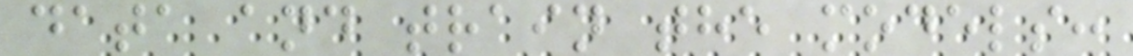data and train the models:
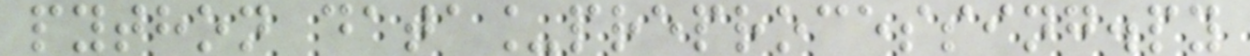python data_preprocessing.py
